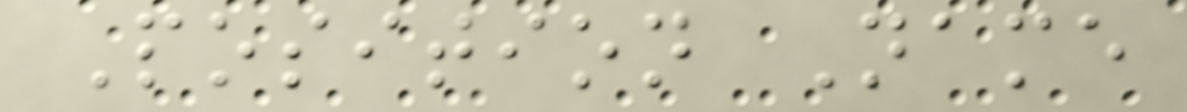Position Name
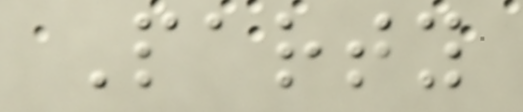Party
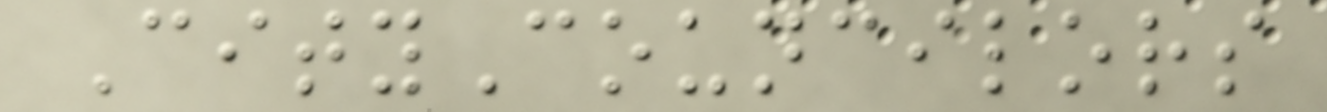CityCouncilors
